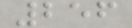256
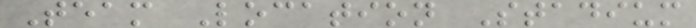Team Location Stadium
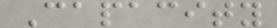Capacity
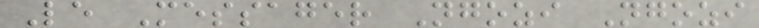Le Messager Ngozi Ngozi
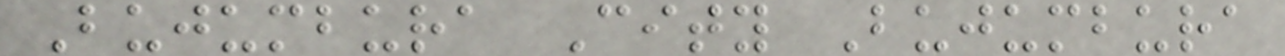Bujumbura City Bujumbura
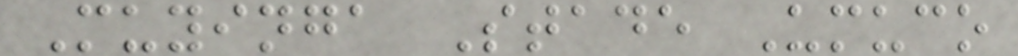Muyinga Stade Umuco
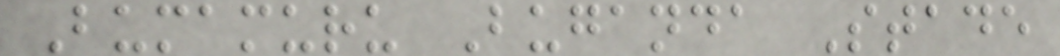Bumamuru Buganda Stade
